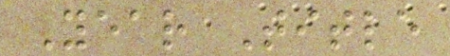Year Title
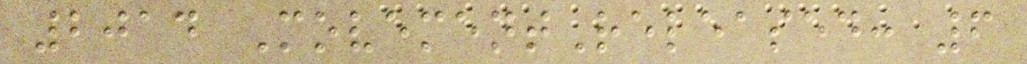2014 MovementReleased: 6
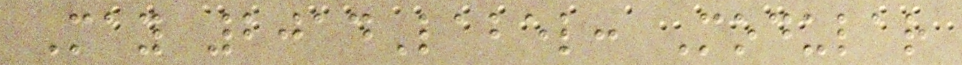May 2014Label: Modular
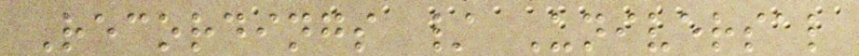Recordings / Universal
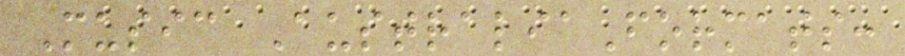Music AustraliaFormats:
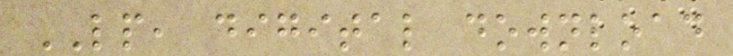LP, digital download
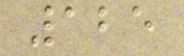125
